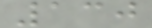130
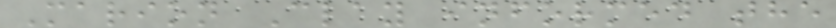Marion Clay informed the
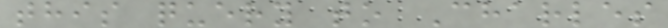this query to Charles
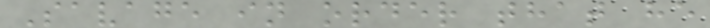Savage in order that he
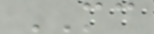MC
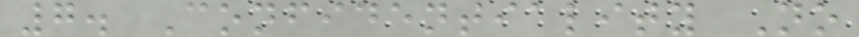7. Confidentiality No
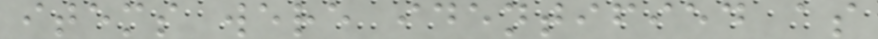items were identified as
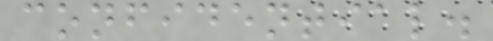confidential.
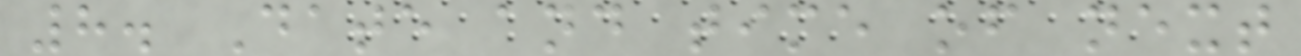8. Date and time of next
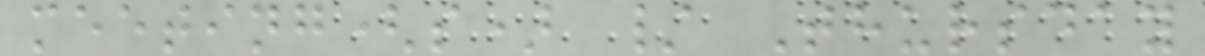meeting(s) / Thursday
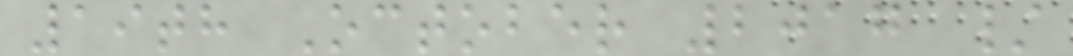19th October 2017 /
